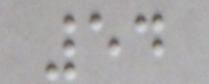54
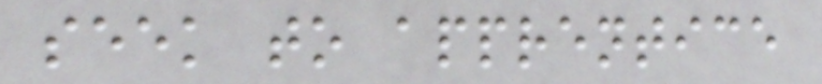seek to apprentice
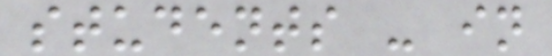students - in
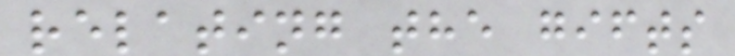relating the gifts
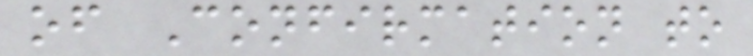of Confirmation to
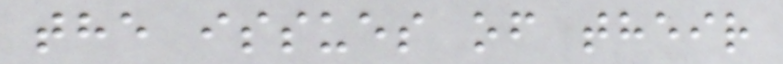the issues of their
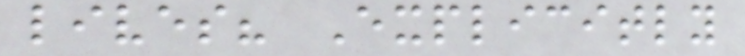lives? Explicitly
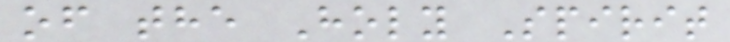of the Holy Spirit
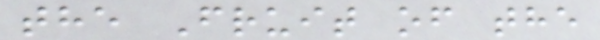the Fruit of the
